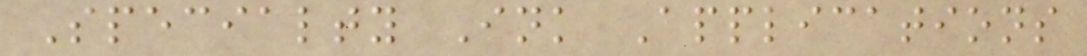Specialty Ink Applications
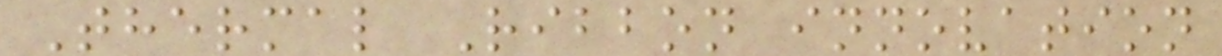Thermal Ribbon innovation
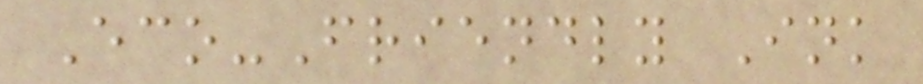Eco-Friendly Ink
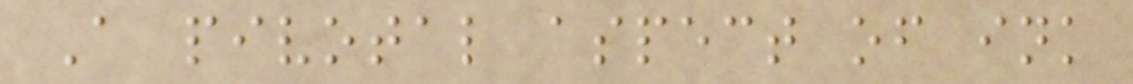A pivotal aspect of ink
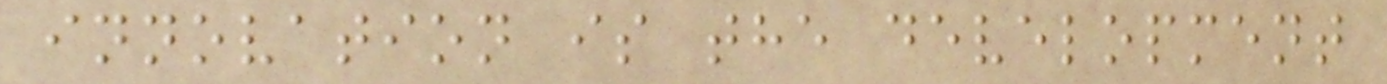innovation is the development
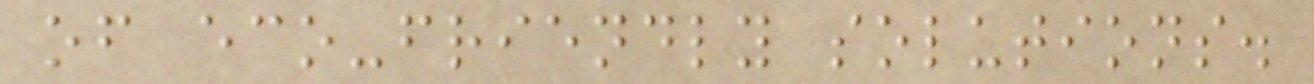of eco-friendly solutions.
